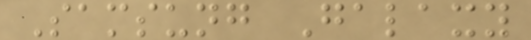Samsung Galaxy
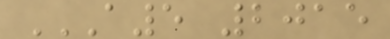A5 2015
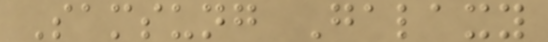Samsung Galaxy
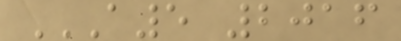A5 2016
